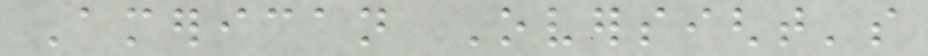American Oversight's
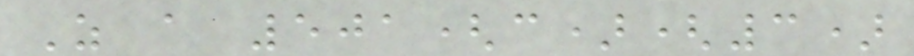As a 501(c)(3)
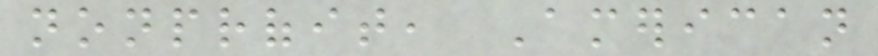nonprofit, American
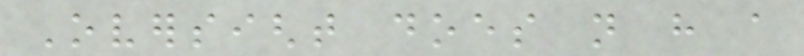Oversight does not have a
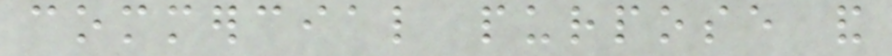commercial purpose and
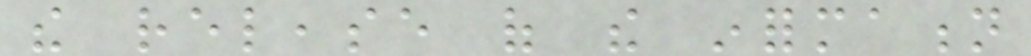the release of the information
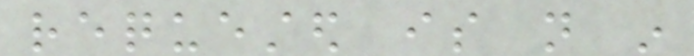requested is not in
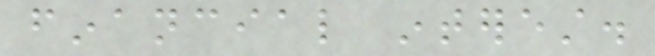financial interest.
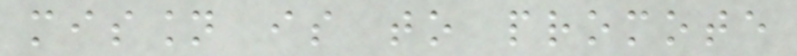mission is to promote
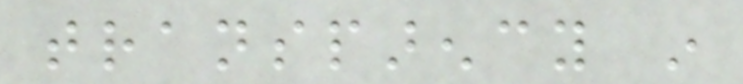transparency in
